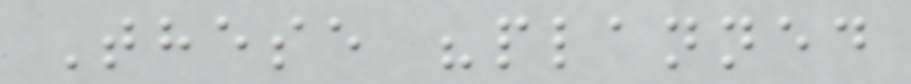These "planned
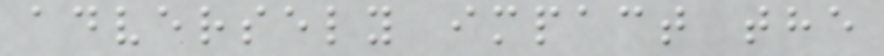adversely impact the
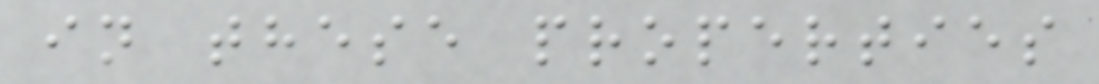in these properties
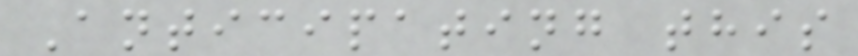Anticipating this
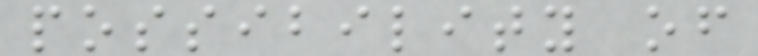possibility of
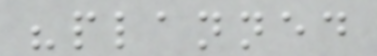"planned
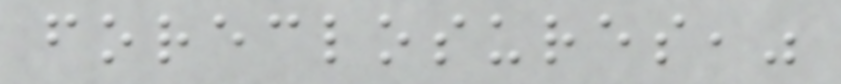foreclosures,"
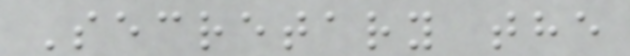Secretary the
